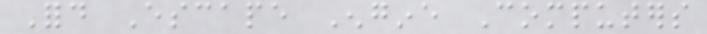Ford Escape Engine Computers
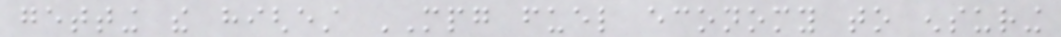getting the highest MPG fuel economy to ensuring
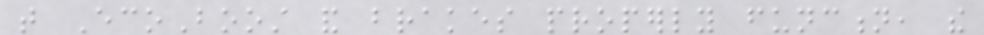that EcoBoost and brakes properly function, the
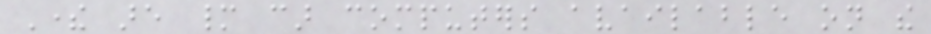There are many car computers available on the
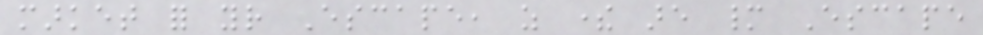market for your Escape, as there are many Escape
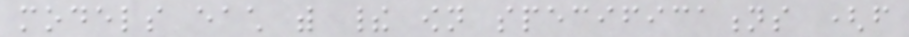models each with their own specifications (from
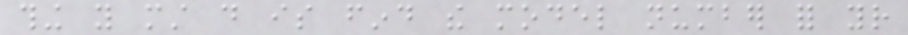thing you must do is find the model number for your
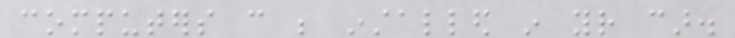computers can be installed in your car.
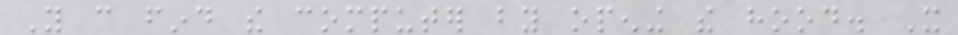You can find the computer by opening the hood. It
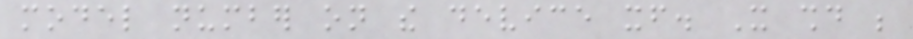model number on the device itself. It should be
